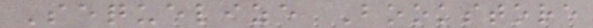Sequelize Bookstore
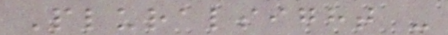Pluralsight -
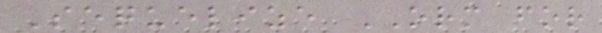Sequelize ORM for
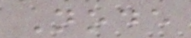Node
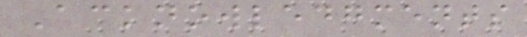Acknowledgments
